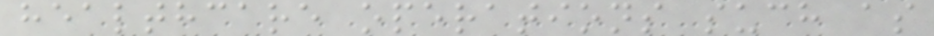healthcare operations such as
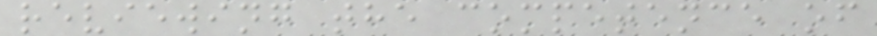reviewing the competence of
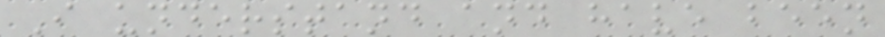I understand and have been
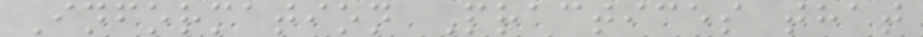Information Practices that
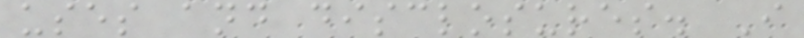uses and disclosures. I
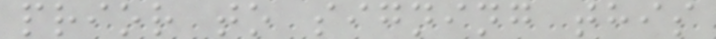prior to signing this
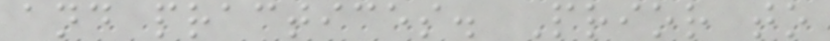and practices. Prior to
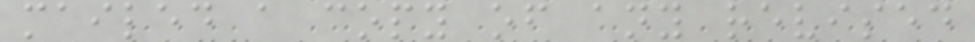mailed a copy of any revised
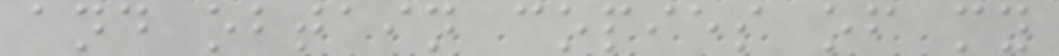and obtain copies of my
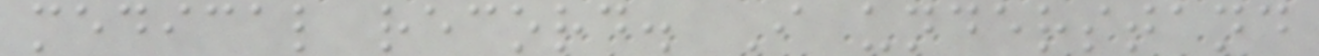medical record. I understand
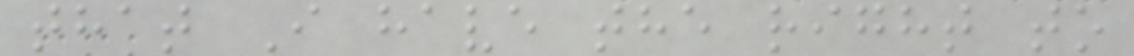that I have the right to
